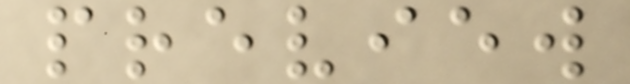preview
